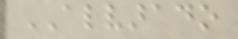ALVARADO
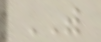WITH
